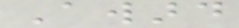Award
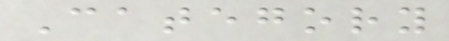Category
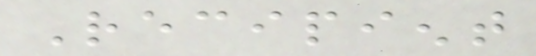Recipient
